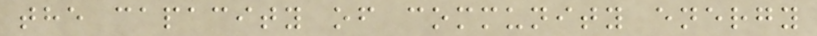the capacity of community energy
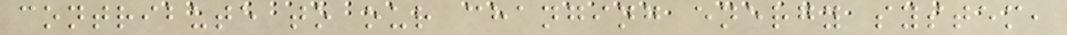contribute to our changing energy system,
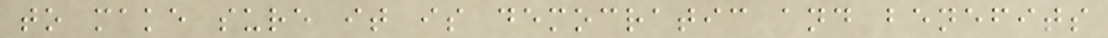to make sure it is democratic and benefits
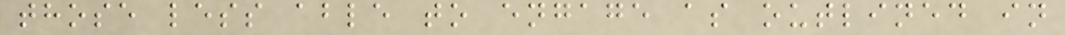those less able to engage as outlined in
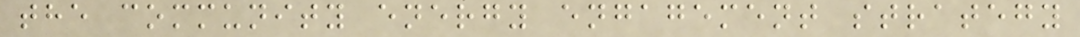the community energy engagement strategy
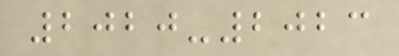2020-2023
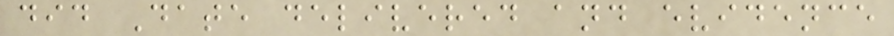did Date delivered and evidence
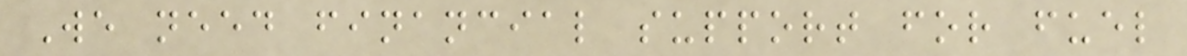We need financial support for fuel
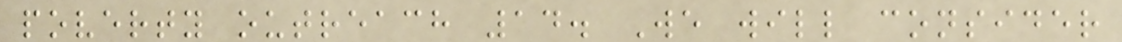poverty outreach 14. We will consider
